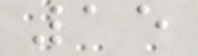15
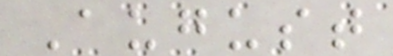August
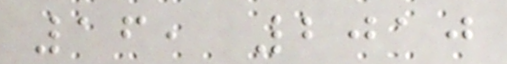16, 2010
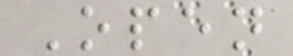Open
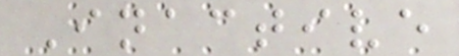Inactive
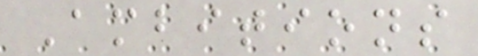Ambitions
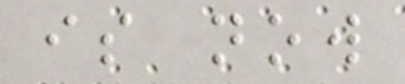is now
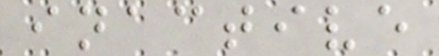inactive
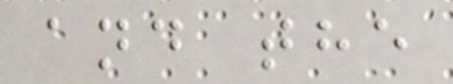and the
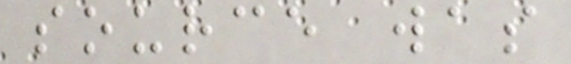source was
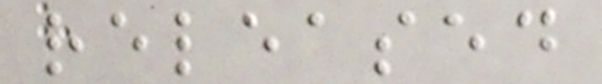released
